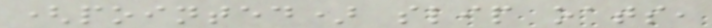(pointed) slip oats,
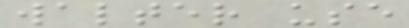walter use
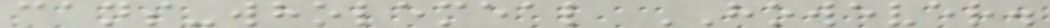cans-wholemeal HOWEVER.
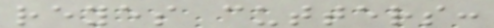reyes cutters:
